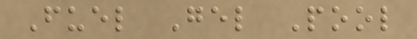Fuel Gel Pool
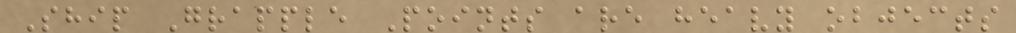Ship Grapple Points are heavy objects
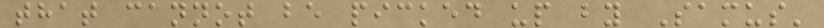that cannot be picked up by Samus'
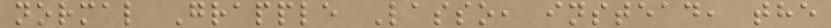normal Grapple Lasso, instead, the
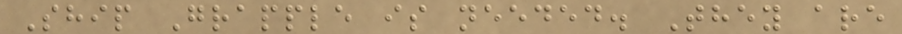Ship Grapple is needed. They are
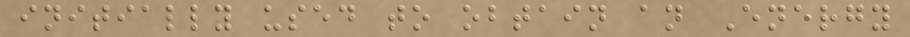initially used to obtain an Energy
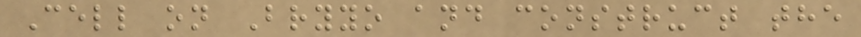Cell on Bryyo and construct the
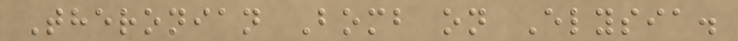Theronian Bomb on Elysia.
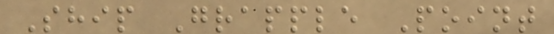Ship Grapple Point
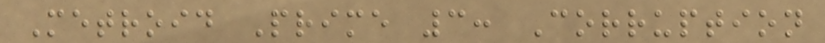Metroid Prime 3: Corruption
